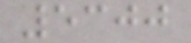5300
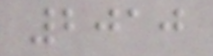2010
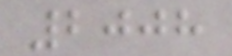2008
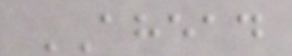AHEAD
